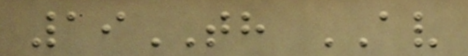19TH AV
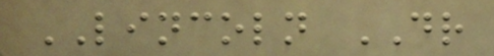LINCOLN DR
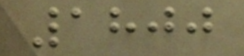1800
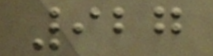927
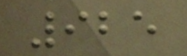925
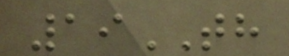19TH
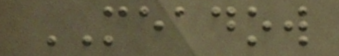MEADOW
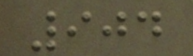904
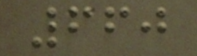660
